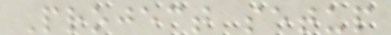Project setup
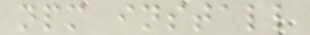npm install
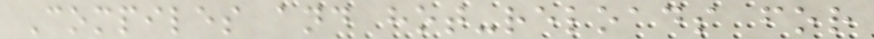Compiles and hot-reloads for
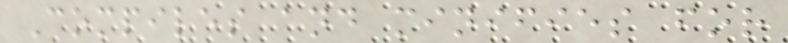Compiles and minifies for
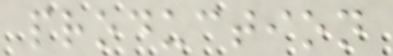production
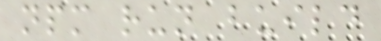npm run build
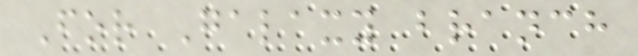For Galaxy branch
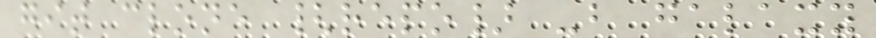git clone {repo} -b galaxy
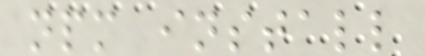npm install
